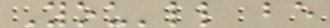You'll be
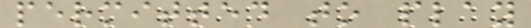permitted to play
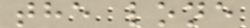the lone
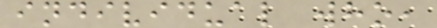individual who,
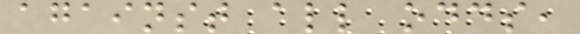against all odds,
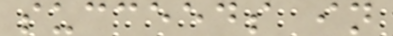succeeds in
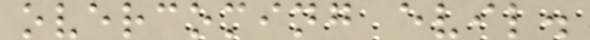overcoming evil.
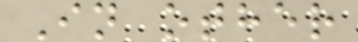In other
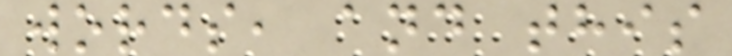words, and this
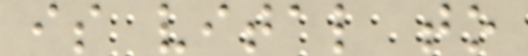is vital to
